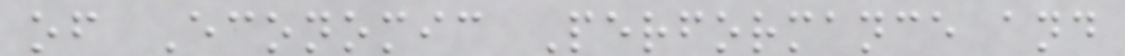of Economic Performance and
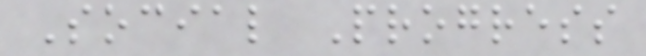Social Progress
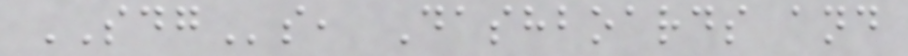SDGs, Dashboards and
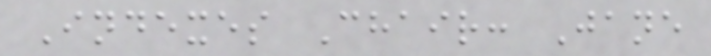Indexes Chair: Jane
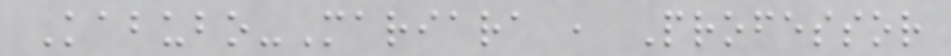Kabubo-Mariara , Professor
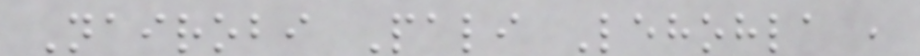Nairobi Pali Lehohla ,
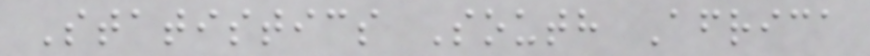Statistics South Africa
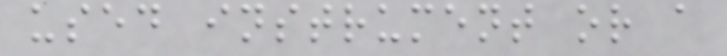used instrument or a
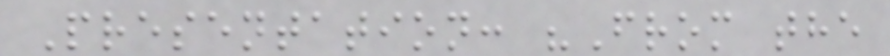Presentation: "From the
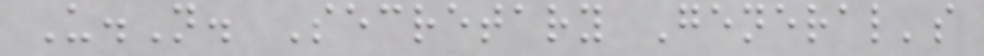U.N. Secretary General's
